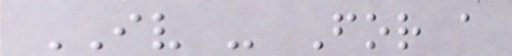IV - For a
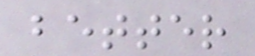better
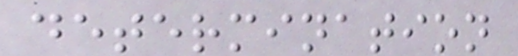determination
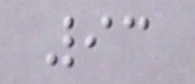93
